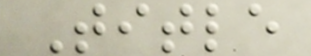Title
